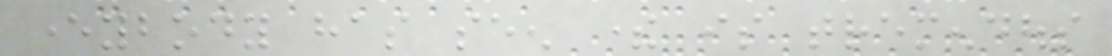everybody has seen there is tremendous
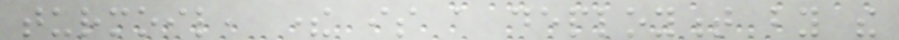turmoil, there is a deployment by the
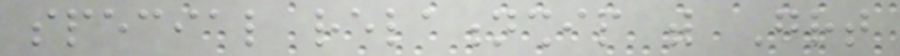special relationship with Great
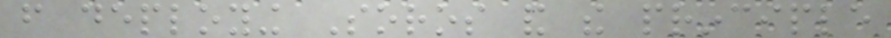from deploying Soros and the principle
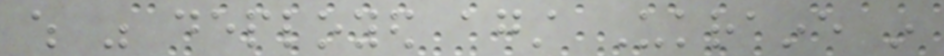which was deployed against Ukraine in
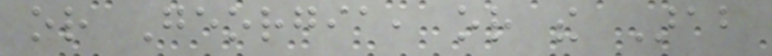or Georgia, or the Arab
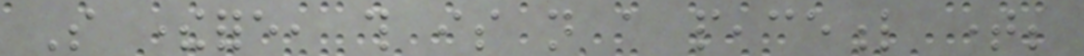So therefore, this is not a peaceful time;
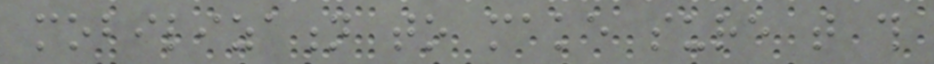mobilization to make sure that this
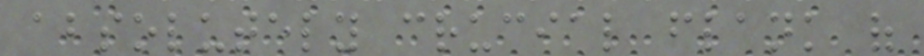absolutely crucial flank of
